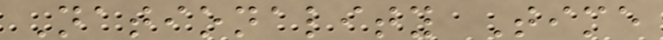Nationality Time
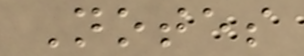Notes
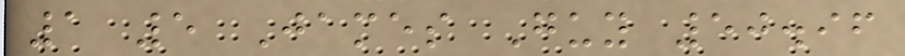1 5 James Guy 50.96
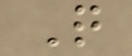Q
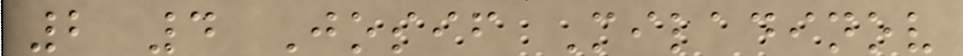2 4 Josif Miladinov
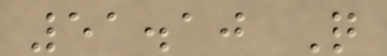51.10 Q
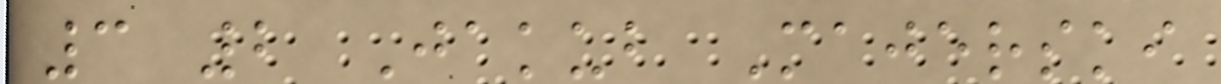3 2 Jakub Majerski
